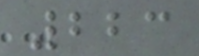223
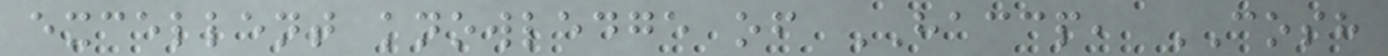excellent knowledge of HACCP, COSH
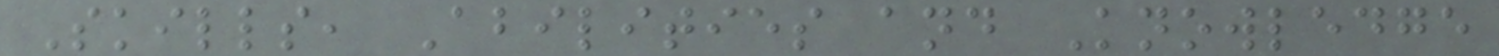Skills, Abilities and Knowledge
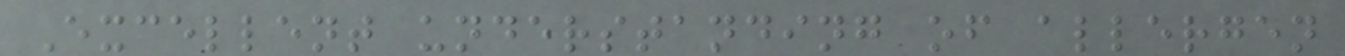Excellent understanding of allergen
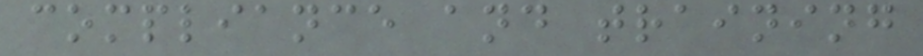compliance and training
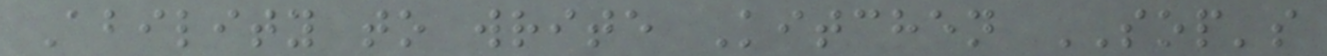Ability to write Kitchen SOP's
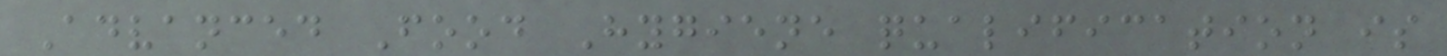Advanced Food Hygiene qualification is
